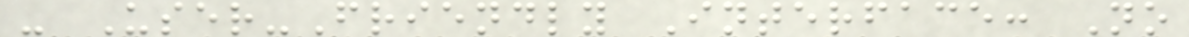- User-Friendly Interface: No
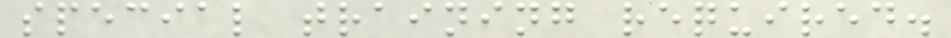special training required.
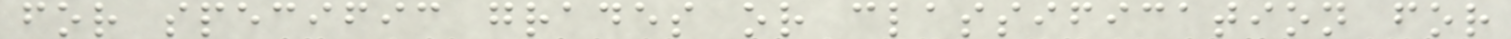for specific grades or classification for
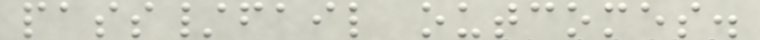pass/fail outcomes.
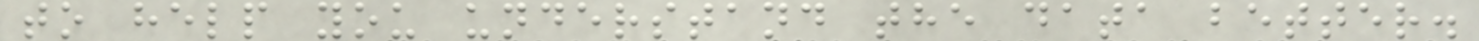to help you understand the data better.
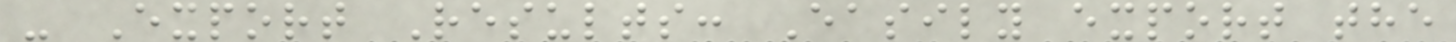- Export Results: Easily export the
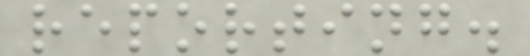reporting.
